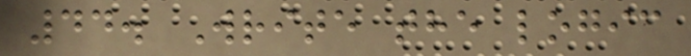44. Write the logic
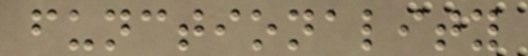functionality
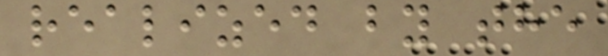realized by the
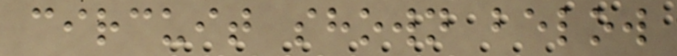circuit shown below
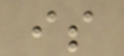is
